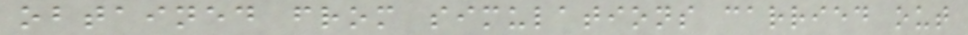obtained from simulations carried out
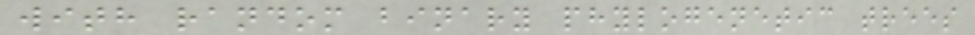with random binary phylogenetic trees
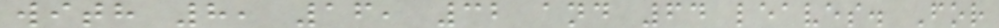with 8, 16, 32 and 64 leaves. For
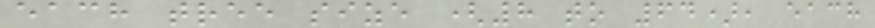each tree size (8 to 64), each
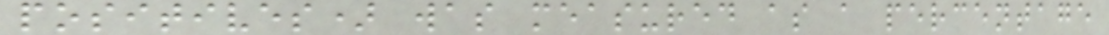positives) was measured as a percentage
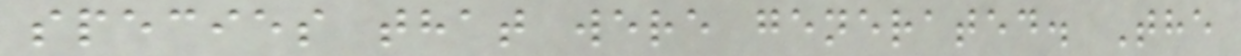species that were generated. The
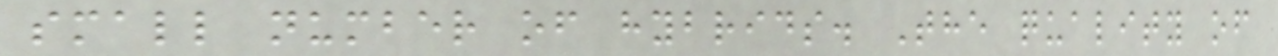small number of hybrids. The quality of
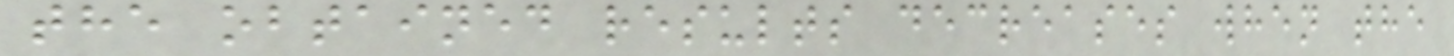the obtained results decreases when the
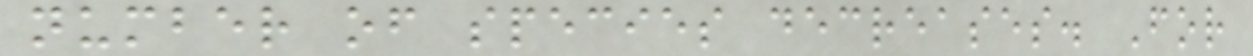number of species decreases. For
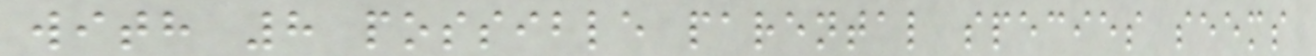with 8 possible parental species seems
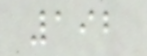192
